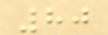80
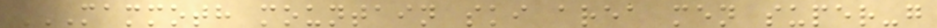MAMMOTH MOUNTAIN SKI AREA MEN SUPER-G
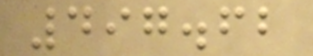497.62
